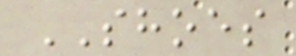SHOES
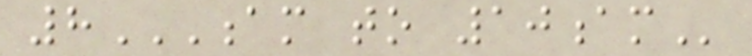8AM TO 10AM
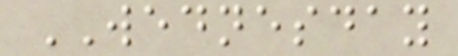WEDNESDAY
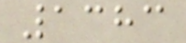1383
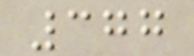377
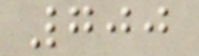700
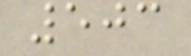503
